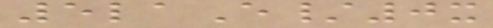5laE/0x
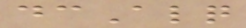dcAlq
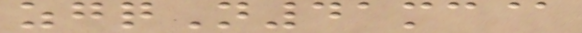zgqN41mc@
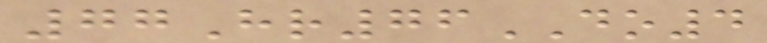77Hr76DO4
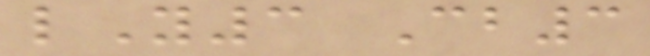lY3 Cb3
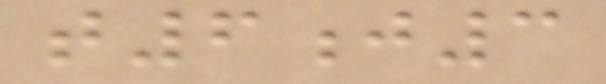t6j3
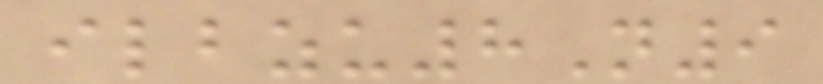ilbzu8N9
